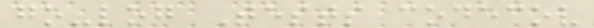go-log Tests codecov
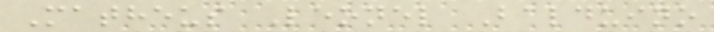Matheus Leonel Balduino
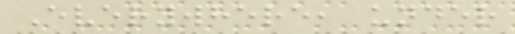Everywhere, under
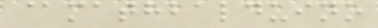@mathbalduino
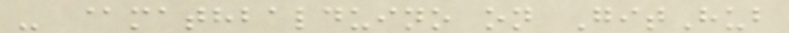- @mathbalduino on GitHub
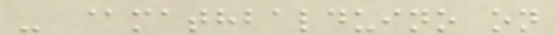- @mathbalduino on
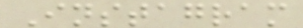Instagram
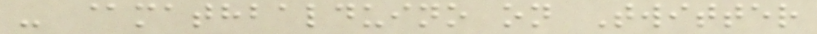- @mathbalduino on Twitter
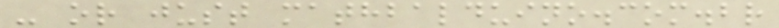- or just mathbalduino.com.br
